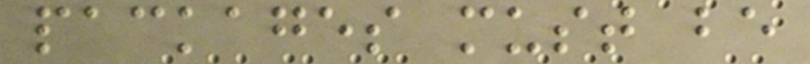packages must be
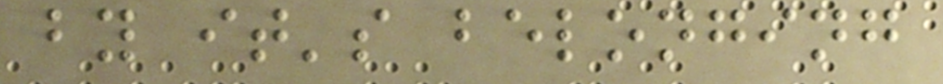by it's belonging
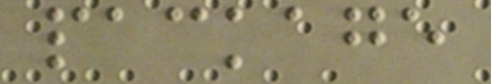package
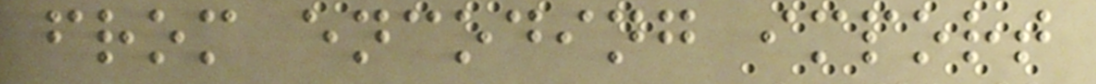from encoding import
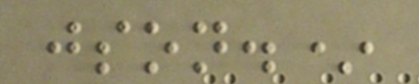json.*
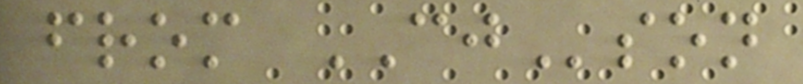from CJson
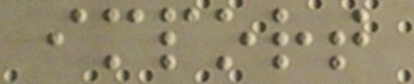import
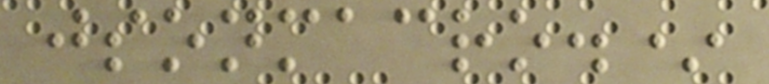jsonmacro.*
